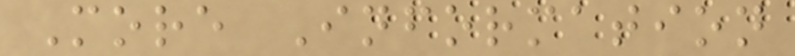More Information
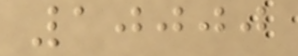10000
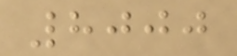8000
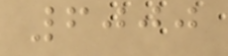6000
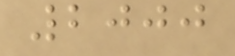2000
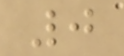0
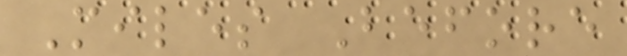Miles Before
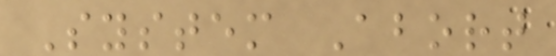System Abort
